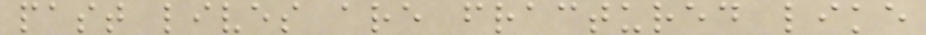past lives are fractured like
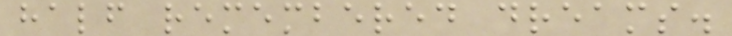half remembered dreams.
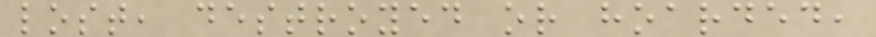lost, destroyed or hoarded,
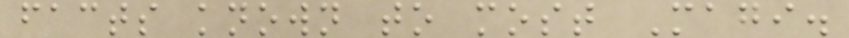facts known to most Magi.
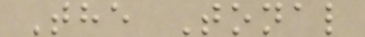The Tonal
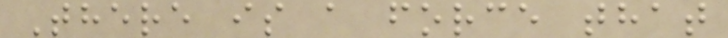There is a force that
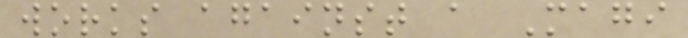works against a Magi
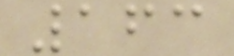163
